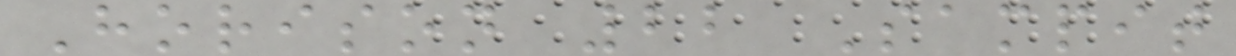Horison 22 Sampit
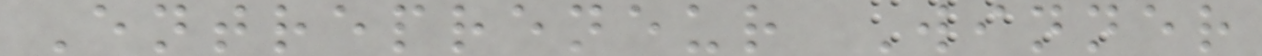Entrepreneur Winner
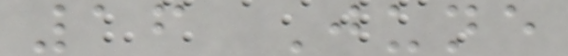16 June
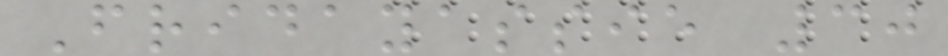Fridayassie 30
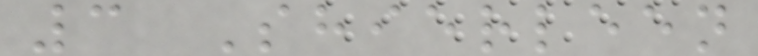3 Shierleen
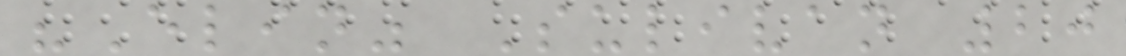"Elin" Sulivan 20
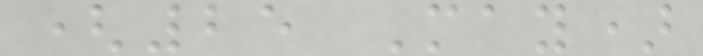(25 May)
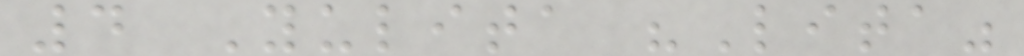4 Yulita "Lita"
